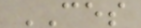CES
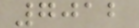7012
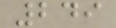249
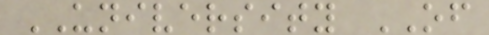UNIVERSITY OF
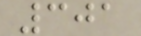301
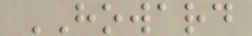HOWARD
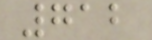712
